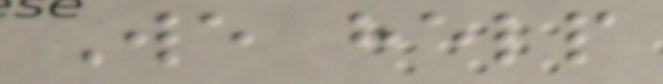We help
